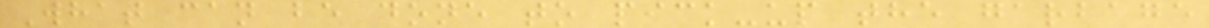What can be done to pick-up the garbage
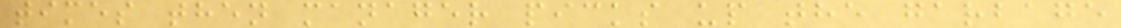times then manager picks up the garbage
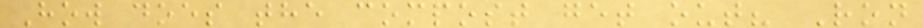How does the compost get out? Ron
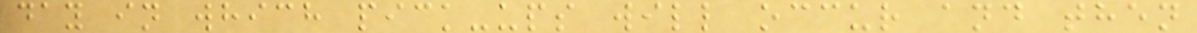day in which pick-ups will occur and then
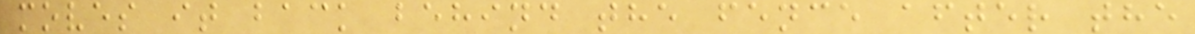moves it back behind the fence after the
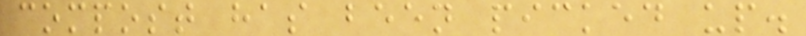compost has been picked up.
